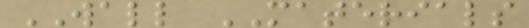WALL MATERIALS
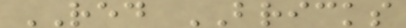RED BRICKS
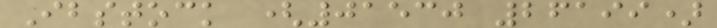Ibstock (01530 26199)
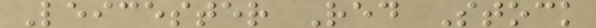Leicester Red Stock
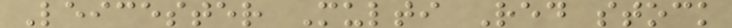Leicester Multi Red stock
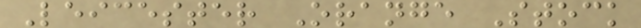Leicester Orange Stock
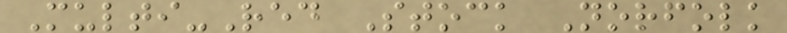Multi-Red Stock Norfolk
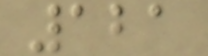121
